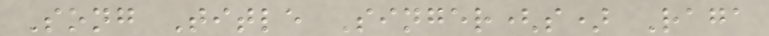Song Title Singer(s) Raga
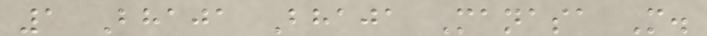1 Bhaja Bhaja Manasa M.
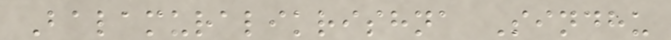Balamuralikrishna Sindhu
